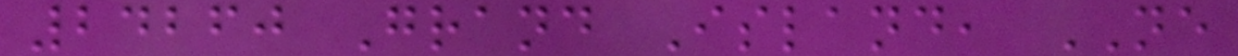24260 Grand Island, NE
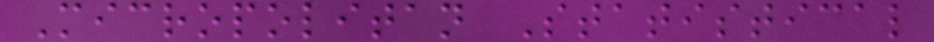Micropolitan Statistical
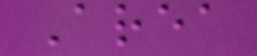Area
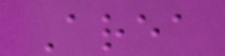Area
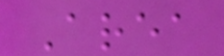Area
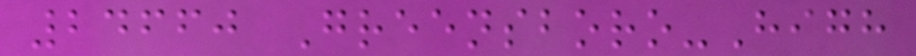24660 Greensboro-High
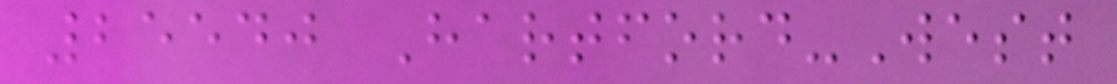25540 Hartford-West
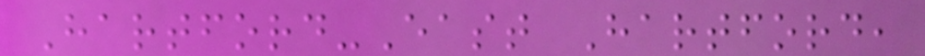Hartford-East Hartford,
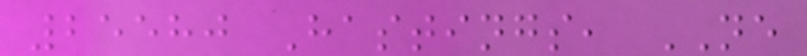25580 Hastings, NE
